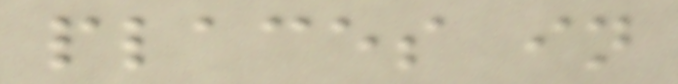places in
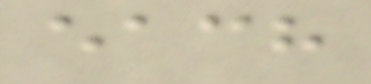each
